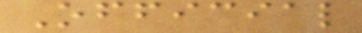Official
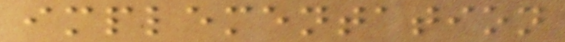implementation
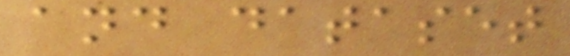and dataset
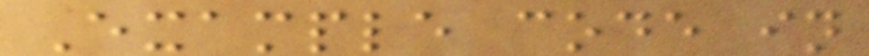Example code in
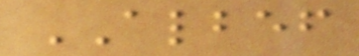ALBEF
